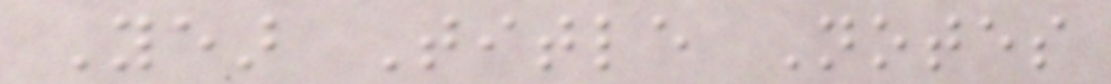Year Title Notes
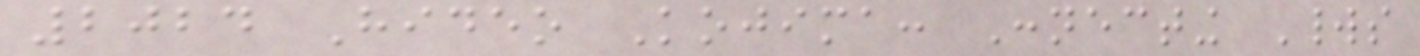2024 Hideo Kojima: Connecting Worlds
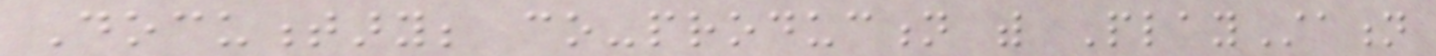Documentary; co-production with PlayStation
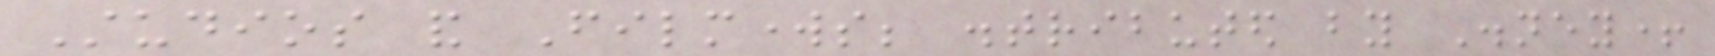Studios and Filmworks; distributed by Disney+
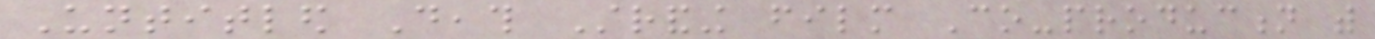Untitled Death Stranding film Co-production with
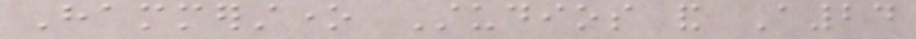Hammerstone Studios and A24
